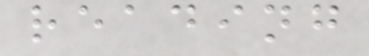reading
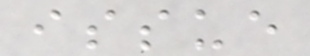issue
